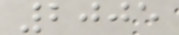2005
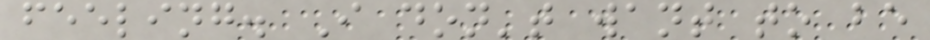feeling. I don't want to be
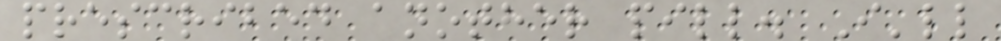prescribed another pill. I'll
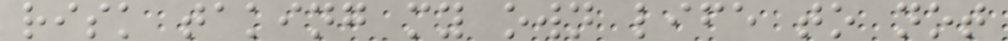risk taking my own life to not
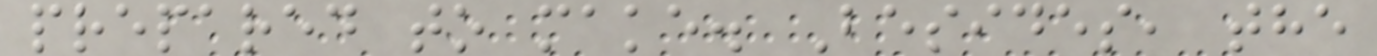prepared to make. Besides, the
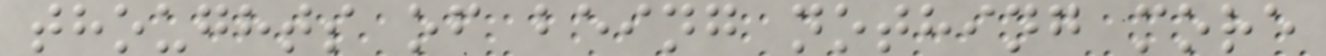thoughts of being nothing more
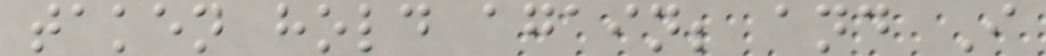taken hold again; and I
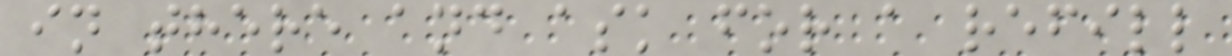in there and ask for a refill
